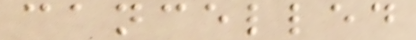cancelled
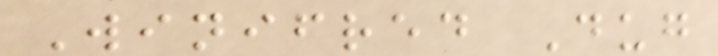Winifred Dug
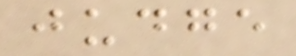judge
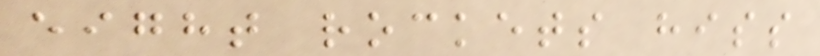eight rockets hiss
